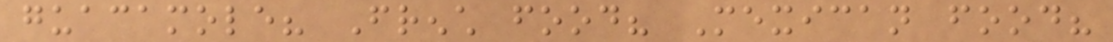guacamole? French food? Mexican food?
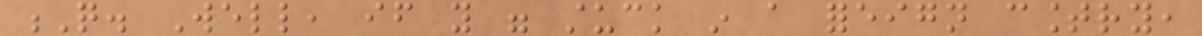Q. Well, if you were stuck in a foreign country,
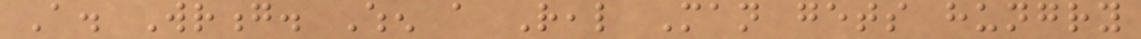A. Wrong. When a Real Man gets hungry
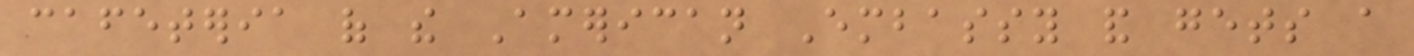cafeteria of the American Embassy and gets a
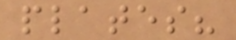plates?
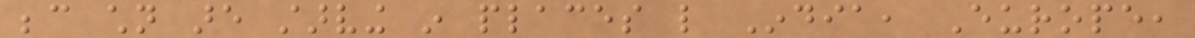because children are starving in places like India, Europe,
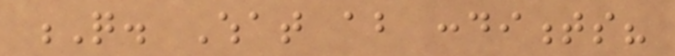Q. What about condiments?
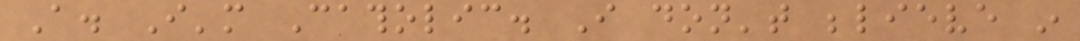A. I'm Catholic. I don't believe in
